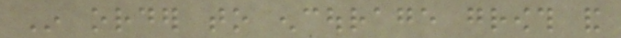In order to encourage growth and
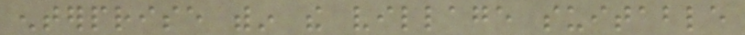enterprise within the village suitable
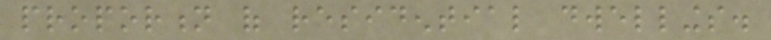proportion of residential dwellings.
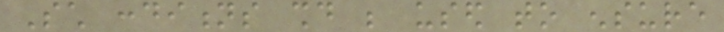Such conditions should be used to ensure
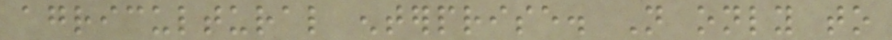agricultural enterprise. Not only to
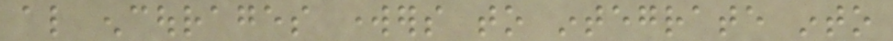also encourages workers to integrate into
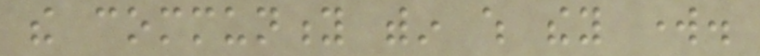the community within which they work.
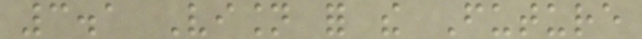3.1 Vision for the Future
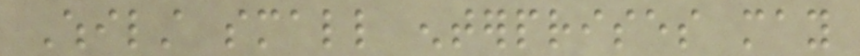Whilst small enterprises may
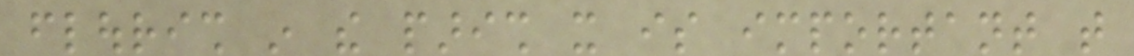flourish in the parish it is important that
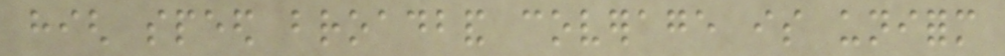high speed broadband coverage is uniform
